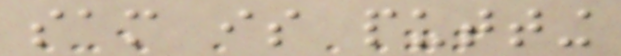sam is putting
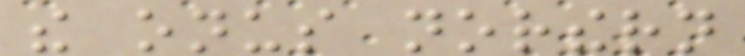the onus northern
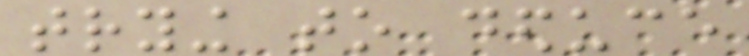trying to deduce
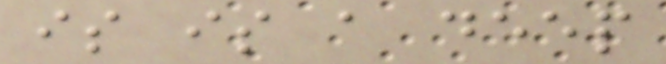is is a deep
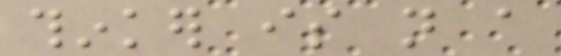thinker is not a
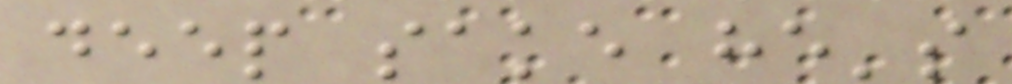deep sake he's
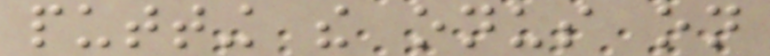putting the onus on
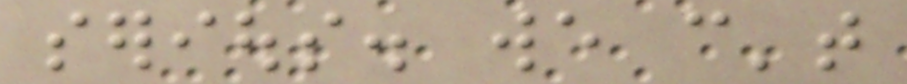serious. we can't
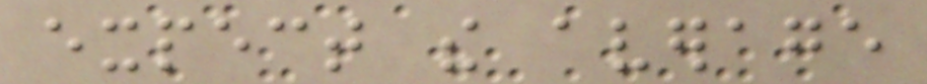expect the average
